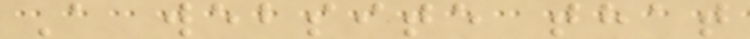A website that
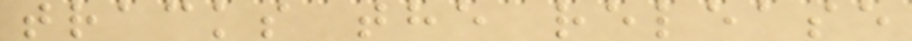tracks the release
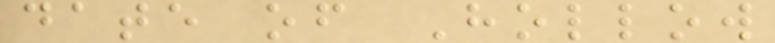date of Hollow
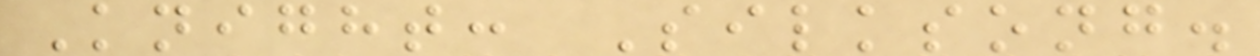Knight: Silksong.
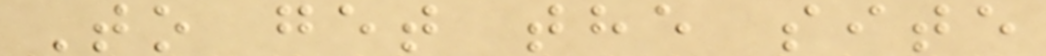To get the site
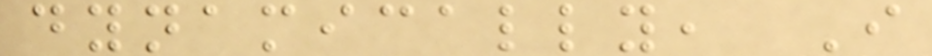dynamically, I
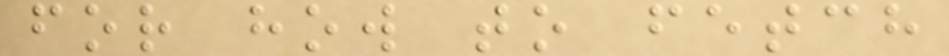for how to fetch
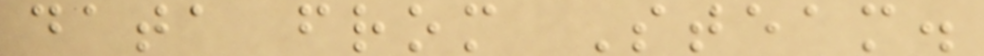data from Steam.
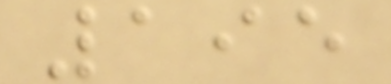195
